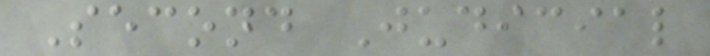Second Judicial
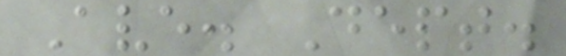Ave. Dept.
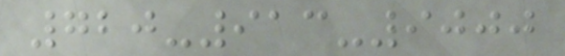720-913-9000
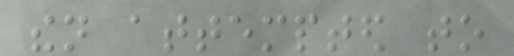then attempted to
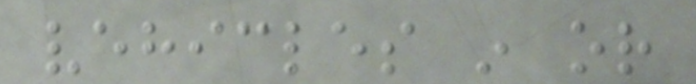vehicles in or
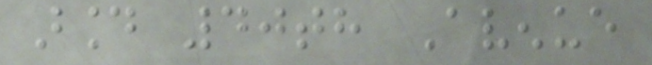around 40th Avenue
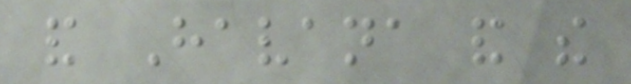and Havana and the
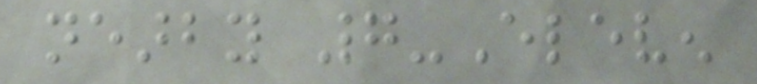nearby 7-Eleven
